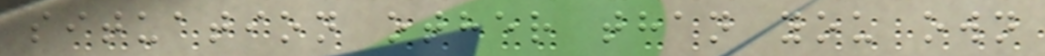situation other than you own
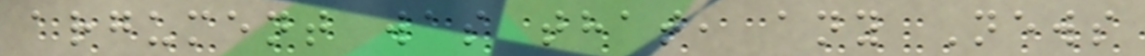argument was that, any News
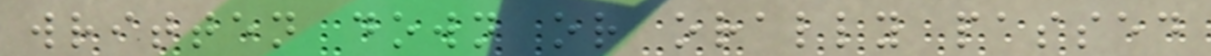written down or orally passed
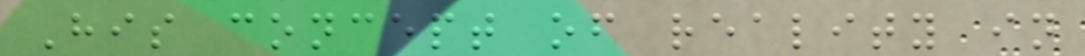His concept of reality in
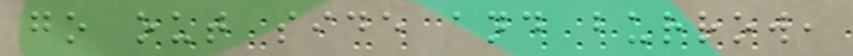go out side and burrow,
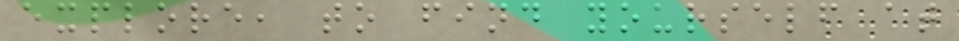explore, to find yourself at
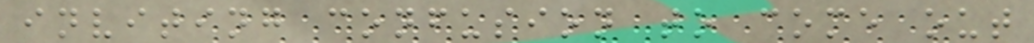inviting confusion to come out
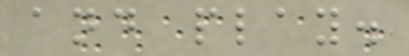and play.
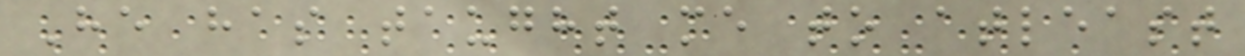He has taught me to atleast
